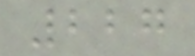227
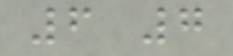6 7
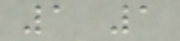1 1
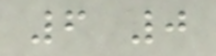6 0
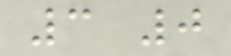3 0
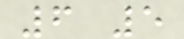6 5
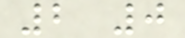2 0
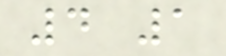4 1
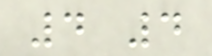4 4
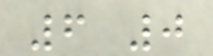6 0
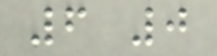6 0
